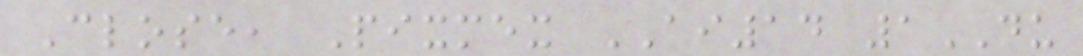Close, Pixmex AI14 1DU
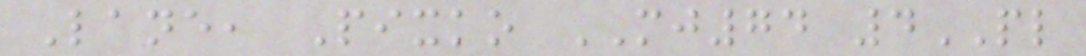Lane, Pixko MJ74 4PL
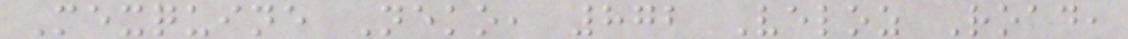Mexquine Neko, 872 Veloz Road,
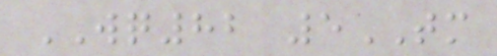WQ82 5TM
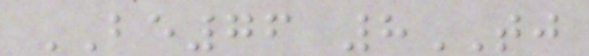BE76 8TJ
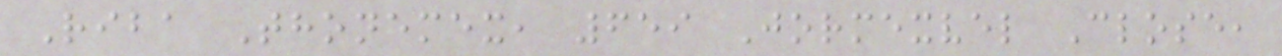Riba Thonemex, 659 Jormexvel Close,
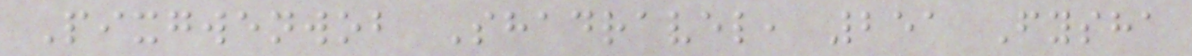Pixgwenwob Shadravel, 251 Fysha
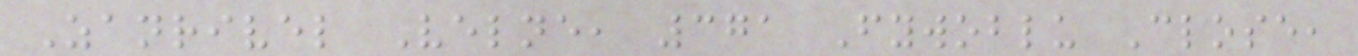Zanrivel Velne, 371 Fywoblu Close,
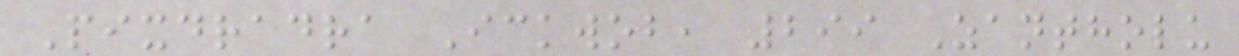Pixdradra Ickwob, 299 Zantholu
